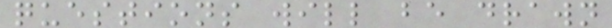questions will be drawn
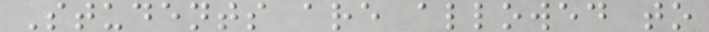Students are allowed to
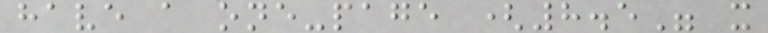have a one-page (8.5" x
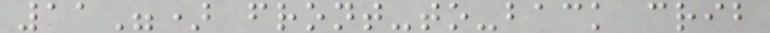11") front-to-back crib
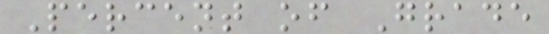Percent of Grade
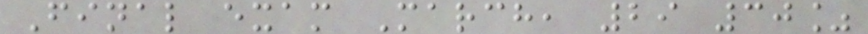Final exam March, 29 30%
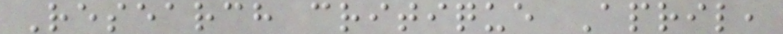Research critique April,
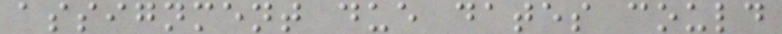assignment due dates could
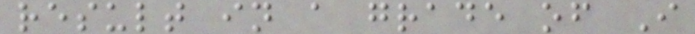result in a grade of I
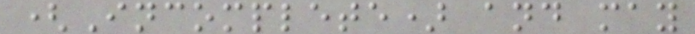(Incomplete) and may
